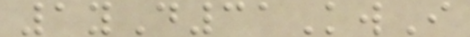1yD31KwI
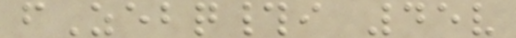fZebq#i 45v
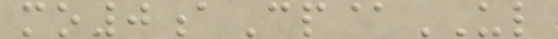mo0aCp@UL
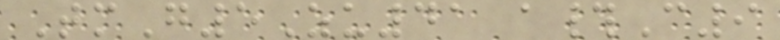TmG5Zu41 a#C9
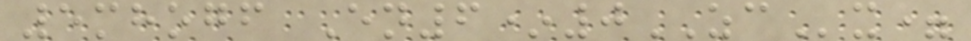5mhogf En6*0ZCx=
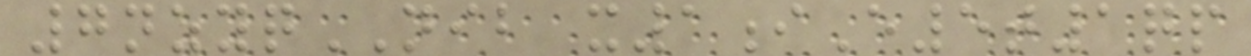7nzyqNIB x1iE5t1qp
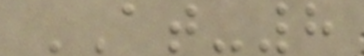AT-8
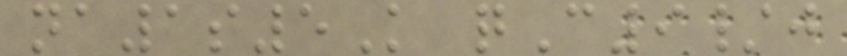na1s5K qC9/j
